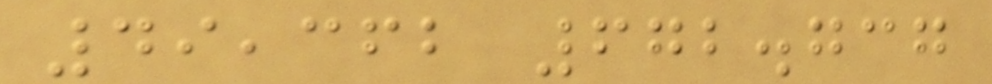49,362 672.737
